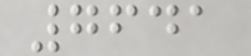7641
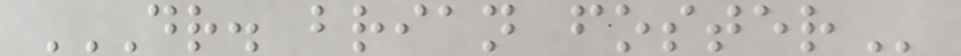DR. BRIAN FOSTER
